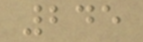245
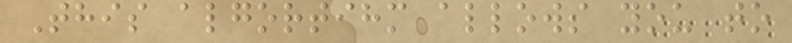This algortihm allows you to
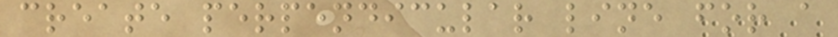create perpendicular line for a
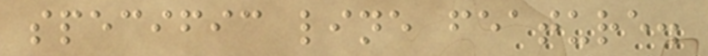specific line feature.
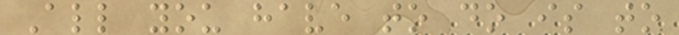All you have to do is to
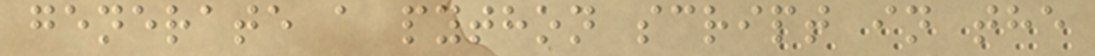generate a python script in the
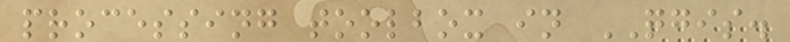processing toolbox in QGIS.
